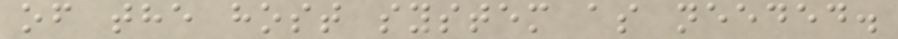of the host system as needed.
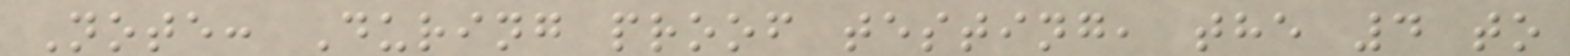Note: During proof testing, the 4 to
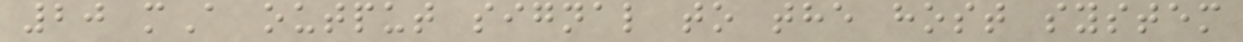20 mA output signal to the host system
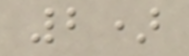2)
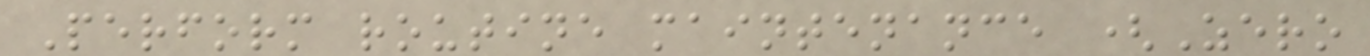Perform routine maintenance (Zero
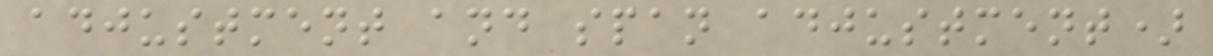adjustment and span adjustment)
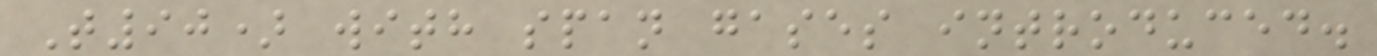T90) with span gases introduced.
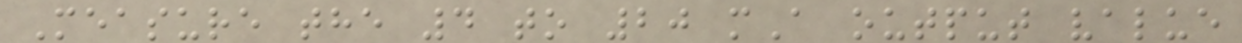Measure the 4 to 20 mA output value
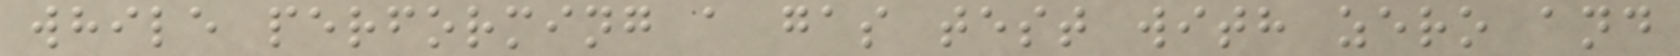while performing a gas test with zero and
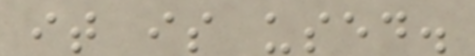it is used.
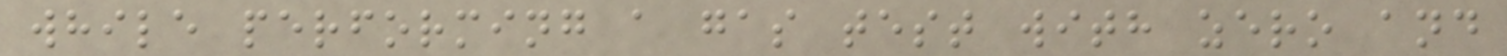while performing a gas test with zero and
